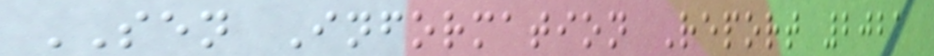SEN Information Report 2021
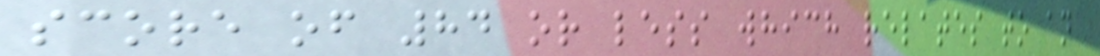score of 84 or less which relates to an
